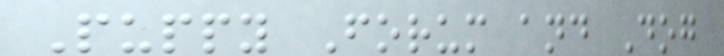Puppy Forum and Dog
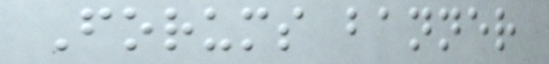Forums banner
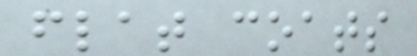flat coats
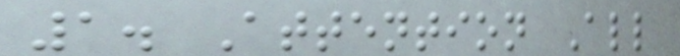1. Attention All
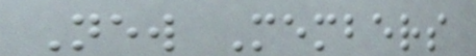New Members
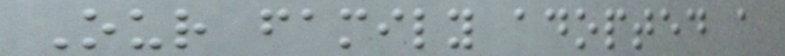Our family adopted a
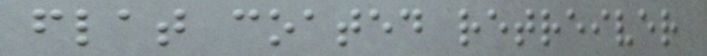flat coated retreiver
